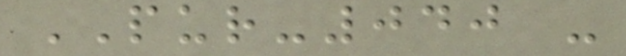PUR-040 -
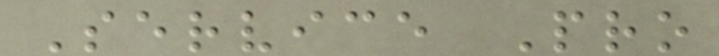Service Pro
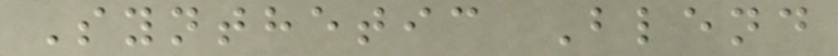Synthetic Blend
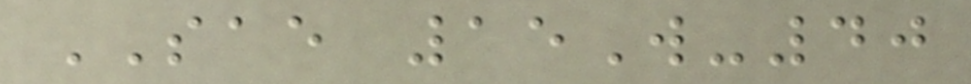SAE 15W-40
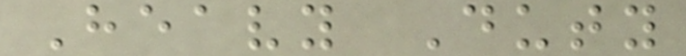Heavy Duty
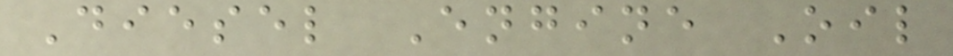Diesel Engine Oil
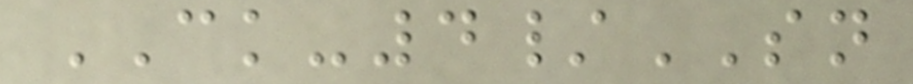CK-4/SN
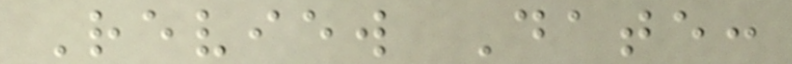Review Date:
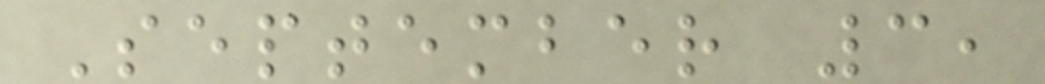September 3,
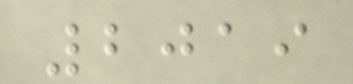2019
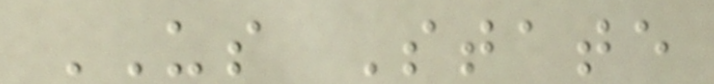US State
